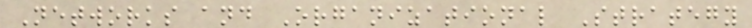Networks and Organizational Strategy
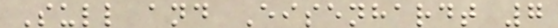Sull and Eisenhardt 7
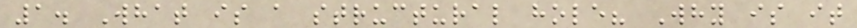1. What is a structural hole? Why is it
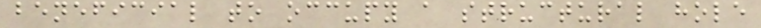beneficial to occupy a structural hole
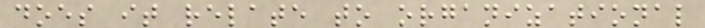does it relate to organizational
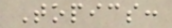Topics:
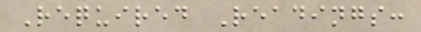Required Readings:
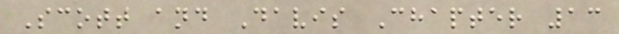Scott and Davis Chapter 13
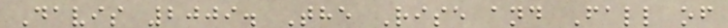Davis 2009. The Rise and Fall of
